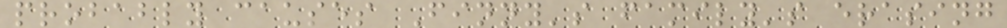probably causes Finny's family's erasing
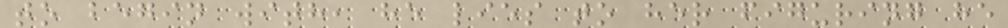to begin with, he lies to her figuring he
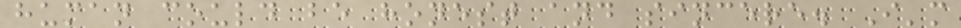human could be honest and sincere. I'm
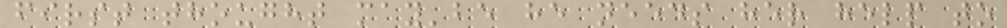first thought may'be he needs her help to
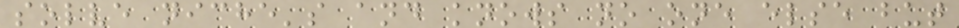solve niche's and knows no one else but
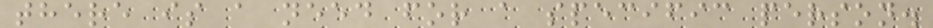there is a need for a specific person.
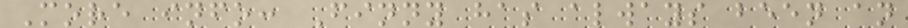More info: Finny has always been an
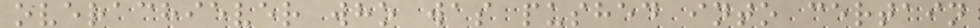overachiever who was pushed into certain
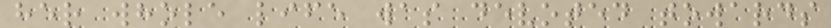her whole life was devoted towards
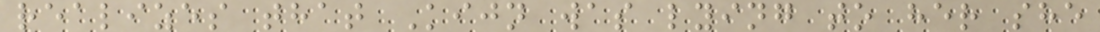realizes that Kijn was lying to her she
